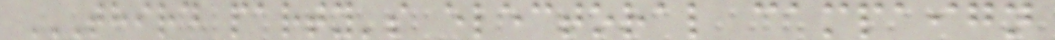THIRD PARTY'S ELECTORAL CAMPAIGN
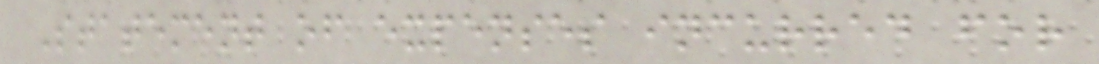Statement of expenses incurred for
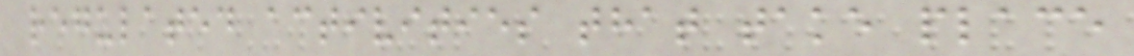regulated activities that take place
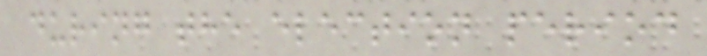during the election period
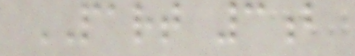PART 3b
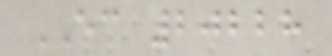EC 20228
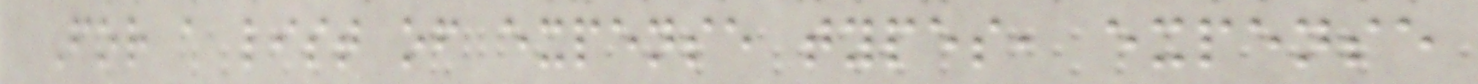For a list of expense types, expense
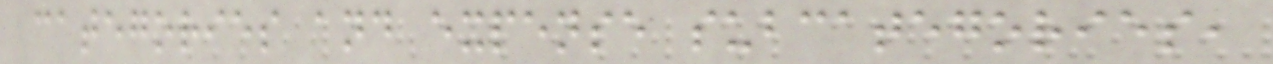categories and expense subcategories,
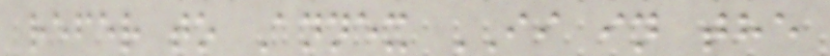refer to Annex II in the
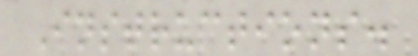Instructions.
